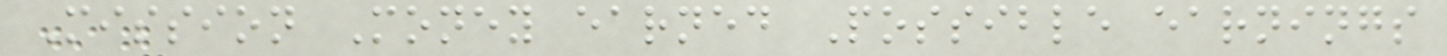Mission Money earned Possible earnings
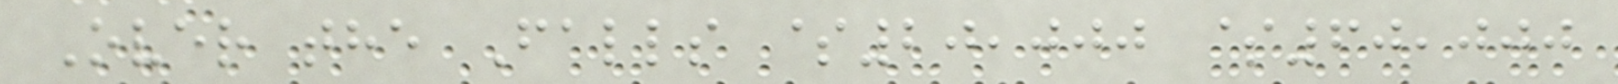Over the Falls $20,000 $60,000
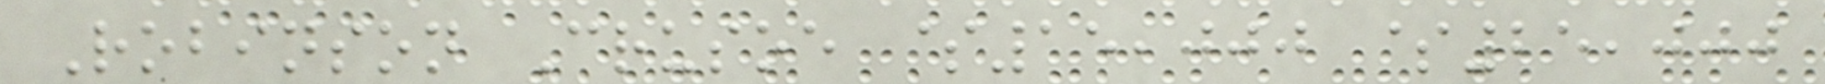Robinson Crusoe $15,000 $25,000
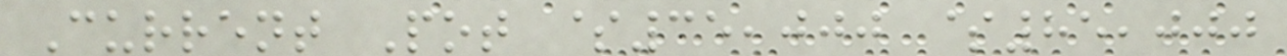Current Pot $35,000 $85,000
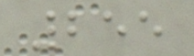255
